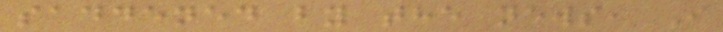saddened by the news, I
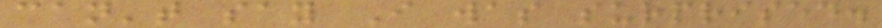can't say I was surprised.
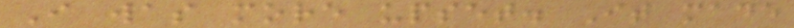I was more upset. It made
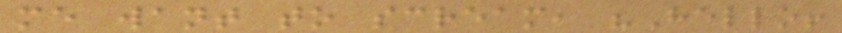me want to scream, "Hello!
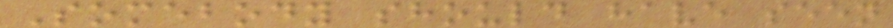Somebody should have seen
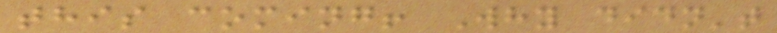this coming! Why didn't
